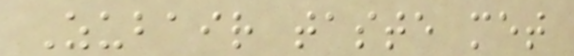Zubair taste met
